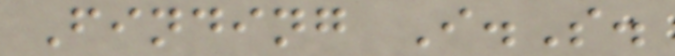Finding I.S.
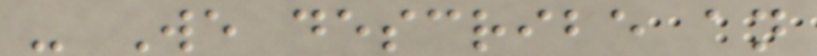- We describe an
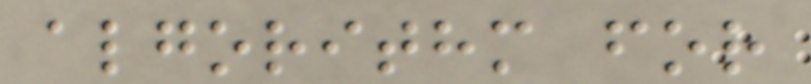algorithm for
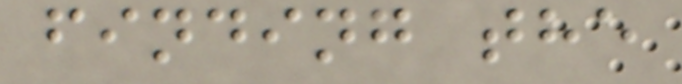finding the
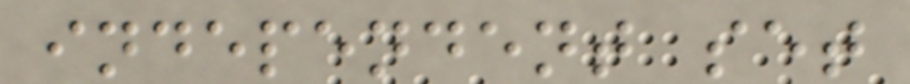independent set
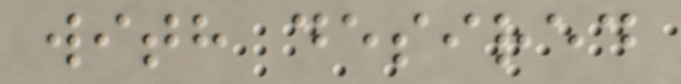with desired
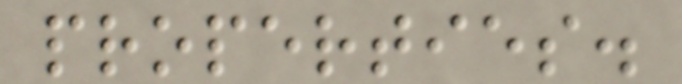properties.
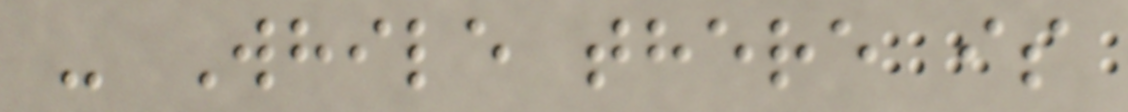- While there is
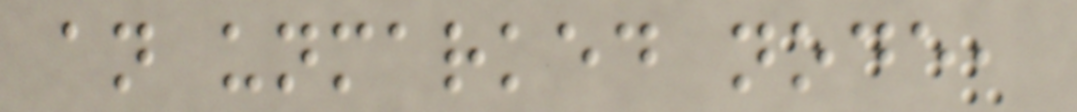an unmarked node,
